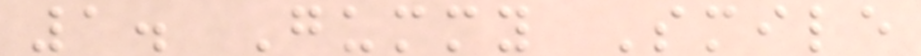1. Gummy Smile
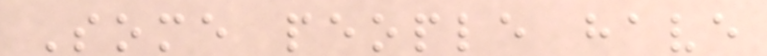Some people have
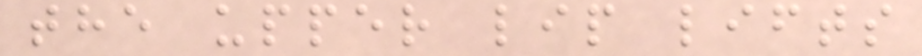the upper lip lifts
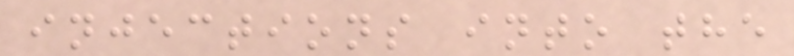injections into the
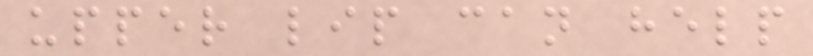upper lip can help
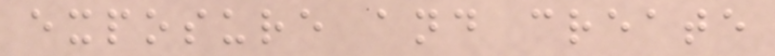exposure and create
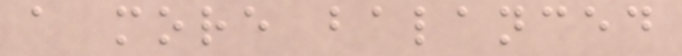a more balanced
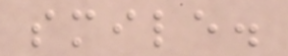smile.
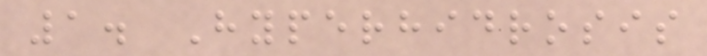1. Hyperhidrosis
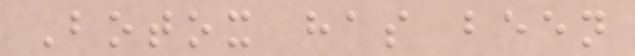Botox has been
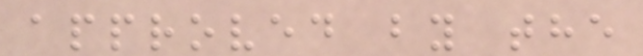approved by the
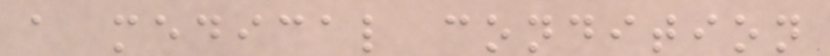a medical condition
